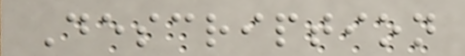Description
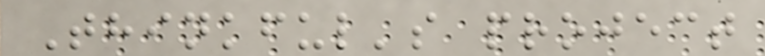Thinkful's project
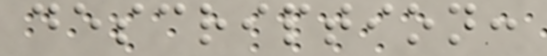description:
